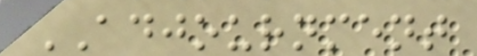ADJOURNMENT
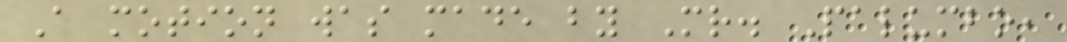A motion was made by Mr. Palumbo,
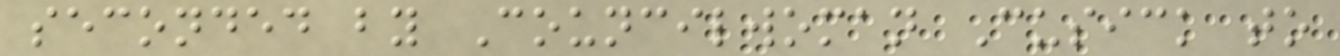seconded by Councilwoman Cusick to
